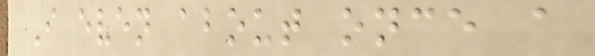I even about once a
